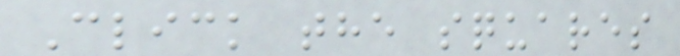Click the squares
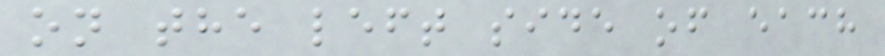on the left side of each
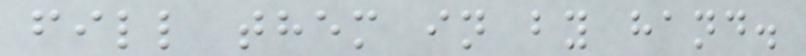fill them in by hand.
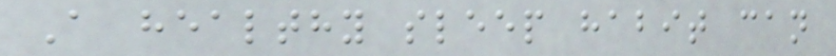A healthy sleep habit can
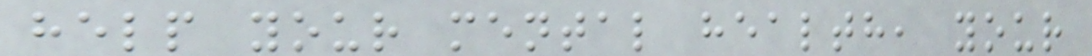help your mental health, your
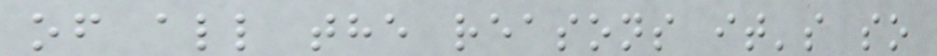of all the reasons it's so
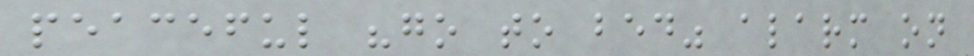peaceful "go to bed" alarm on
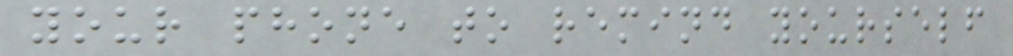your phone to remind yourself
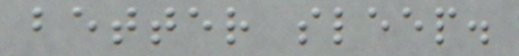better sleep.
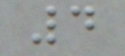4
